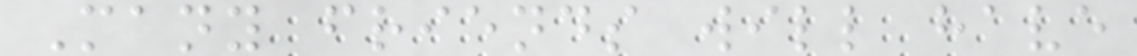Many friends will have
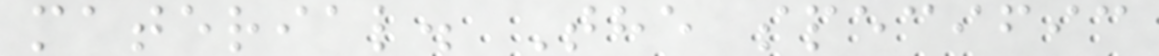material. The specific
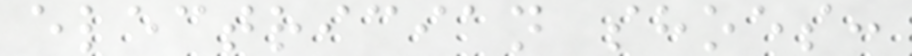electrician shoes:
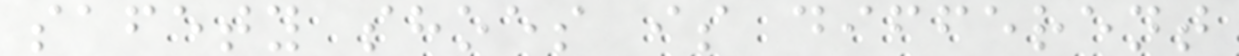safety shoes is different
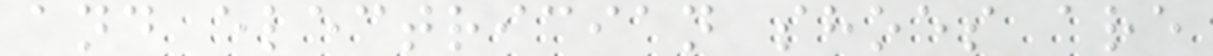and electrician shoes are
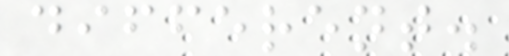different.
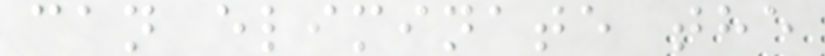can eliminate the
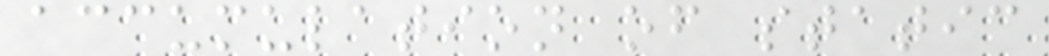accumulation of static
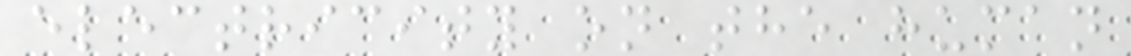electricity on the human
